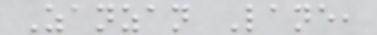Zanzan Lane,
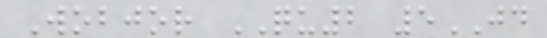Wobjor QU2 5JD
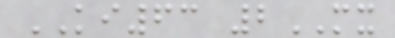KI63 2MX
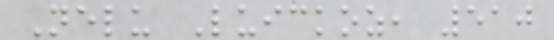Nelu Luickoz, 510
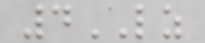4LZ
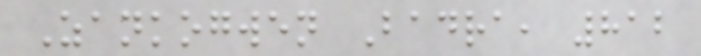Zankogwen Badra, 812
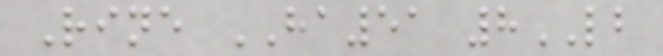Rine HA51 8LB
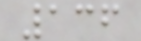136
